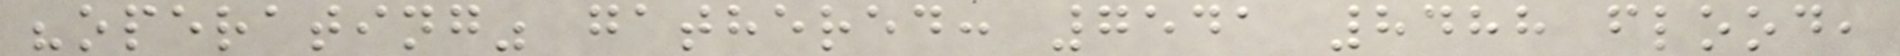"operating" gathered: 7541 8488 flood,
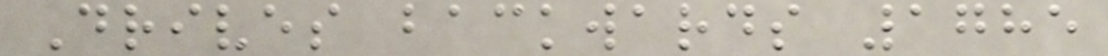Drives backwards 1785
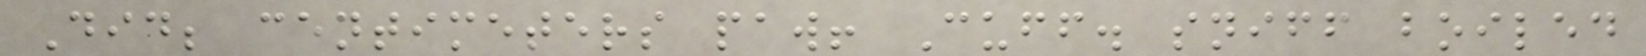Did; centimeters paw! Cuff. sniff boiled
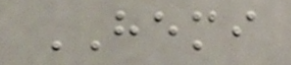HEMI
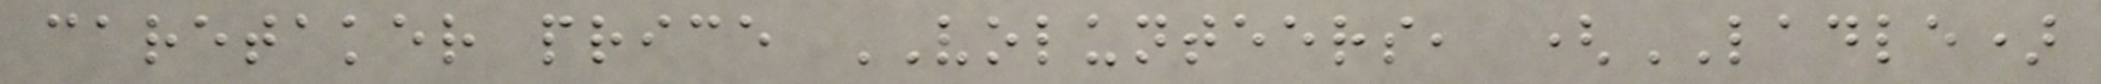caretaker price VOLUNTEERS, (LADLE)
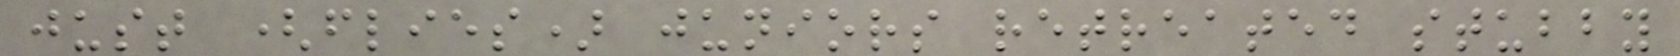just (flies) juniors retreated stubby
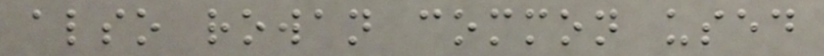also rowan common used
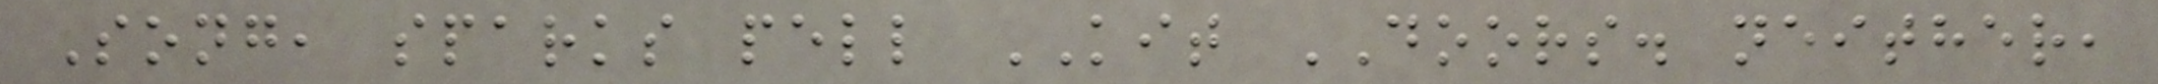Song, sparks pell KIT DOORS. neither,
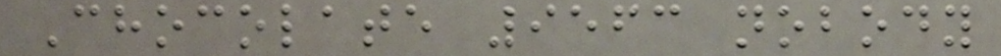Chocolate 9563 nobody
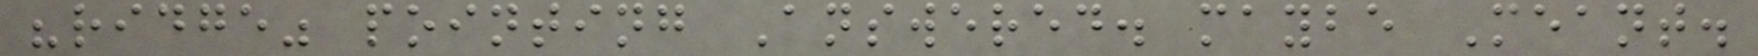"ridge" pointing Answered. maybe Meant.
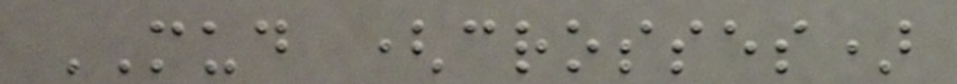MUD (crosses)
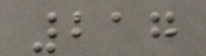217
